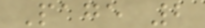Page 2
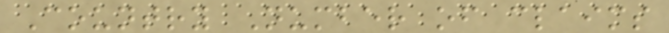Country Number of claims
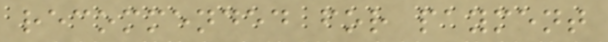recommended for payment
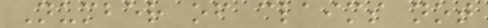Number of claims not
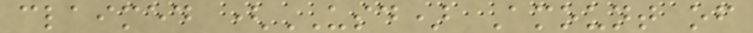claimed (USD) Amount of
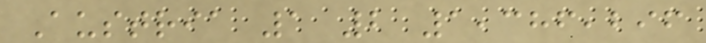Austria 1 2 1,386,296
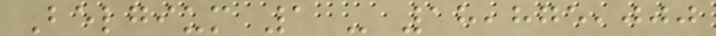Belgium 1 - 18,875,000
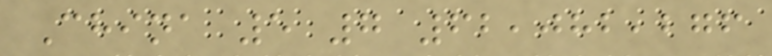China 5 7 62,082,276
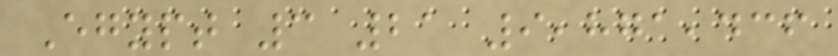Egypt 3 21 9,871,436
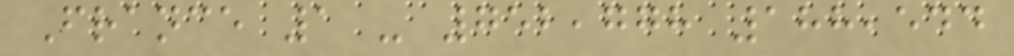France 1 - 752,778 188,544
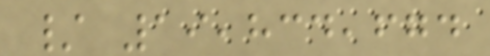/ 19,834,674
